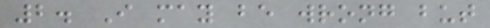2. I may be wrong but
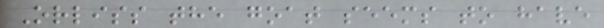Orliss the goat seems to have
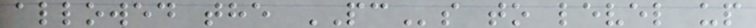allowed the PCs to level up
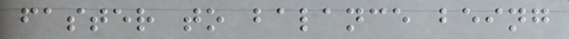faster to balance being
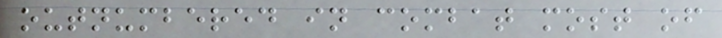outnumbered in combat most of
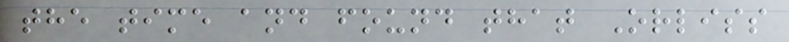the time and found that Orliss
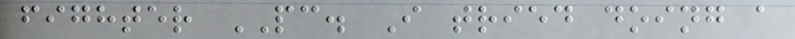fighter PC. I tried doing a
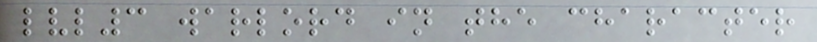lvl3 warlord in the character
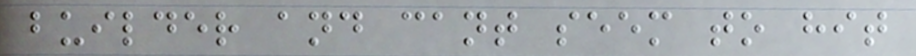builder and cant seem to hit
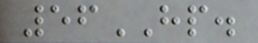56HP.
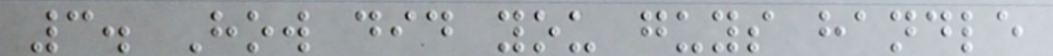3. How did you guys handle
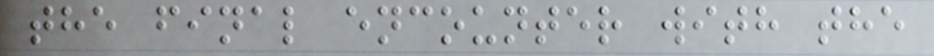the final encounter with the
